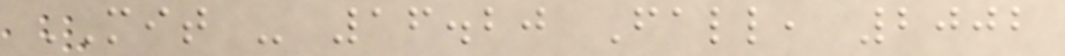MIT - 16.20 Fall, 2002
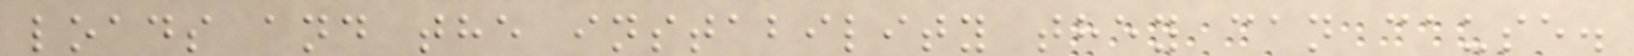loads and the instability they can cause.
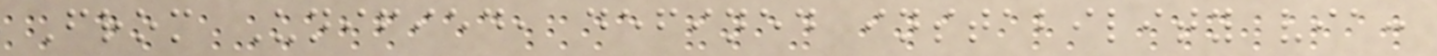From Unified, defined instability via:
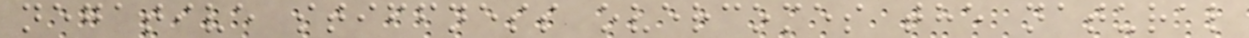negative stiffness overcomes the natural
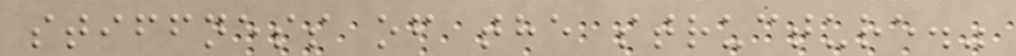stiffness of the structure."
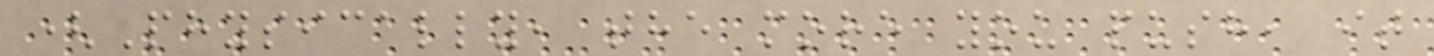(Physically, the more you push, it
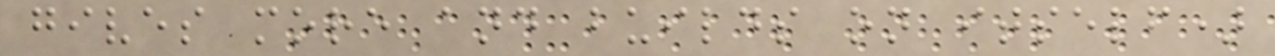gives more and builds on itself)
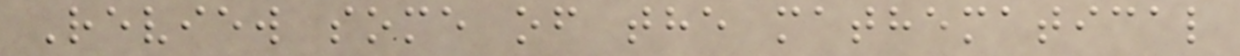Review some of the mathematical
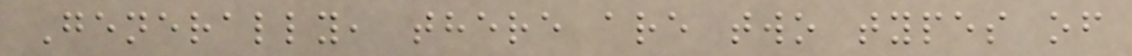Generally, there are two types of
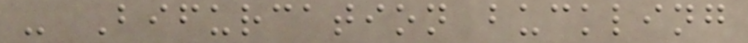- Bifurcation buckling
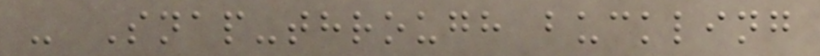- Snap-through buckling
